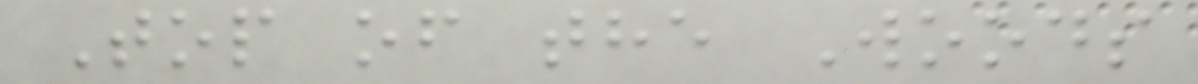Top of the Woods
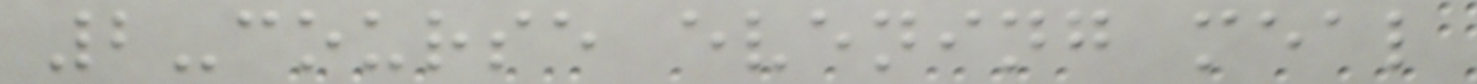2-course evening meal
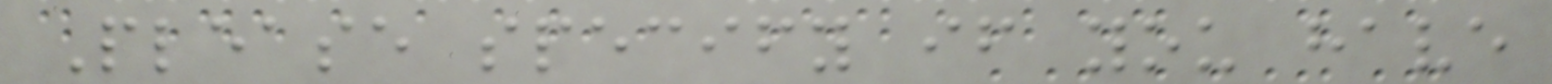Please specify if you have
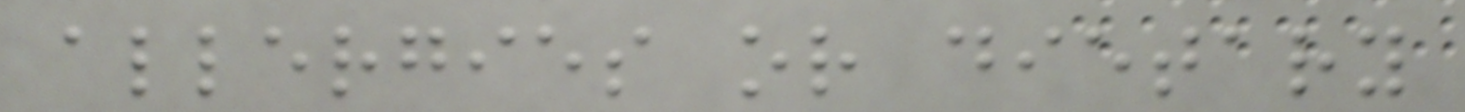allergies or dietary
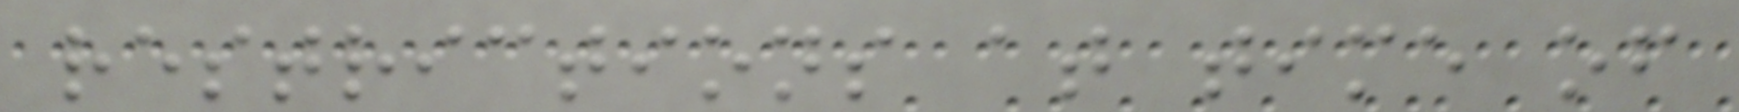restrictions at time of
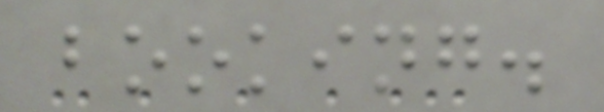booking.
